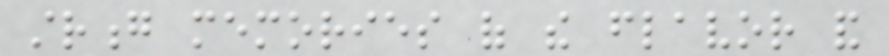strong memories of the flavor and
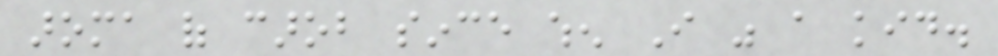aroma of carob since when I was a kid.
